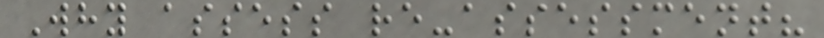Why assess re-assessment?
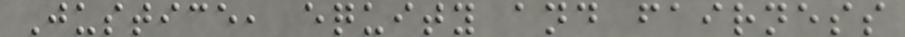Justice, equity and fairness
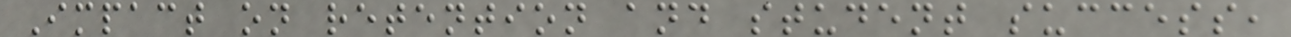Impact on retention and student success,
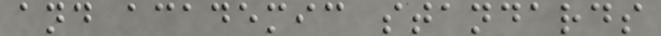and academic standards
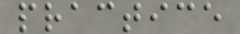practice
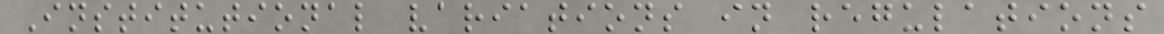Institutional variations in regulations
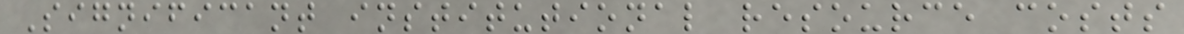Significant institutional resource costs
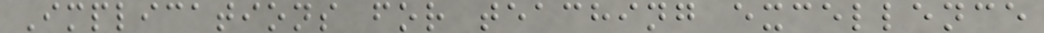Implications for teaching excellence
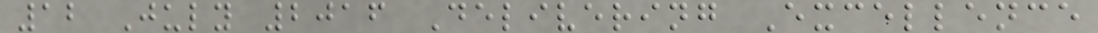12 July 2016 Delivering Excellence
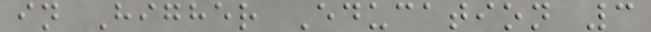in Higher Education 3
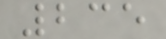235
